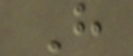H
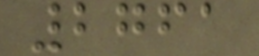2761
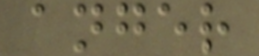anger
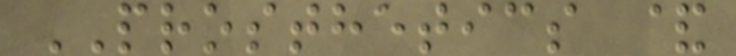PROSTHETICS &
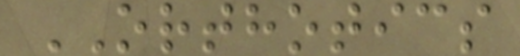ORTHOTICS
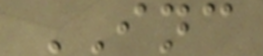INC
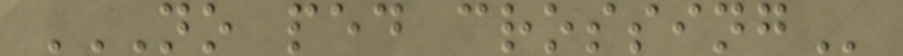NO PED CROSSING
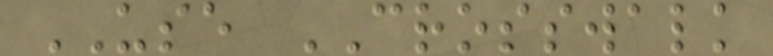USE CROSSWALK
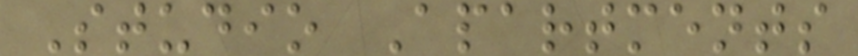Studio Apartments
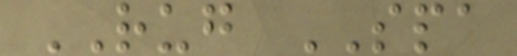RUG SPA
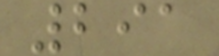291
